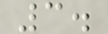3.
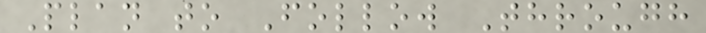Plan to Follow Through
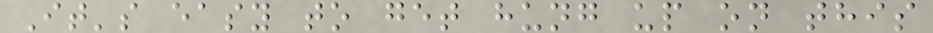It's easy to get hung up on this
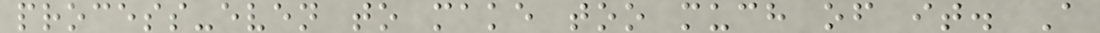process-even to make too much of it. A
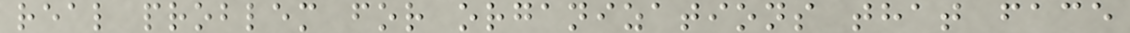real problem for organizations that face
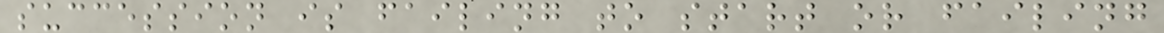succession is failing to start or failing
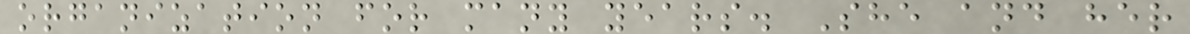organization for many years. She and her
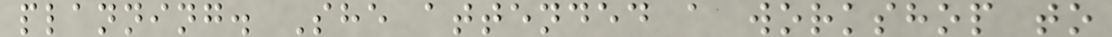planning. She attended a workshop to
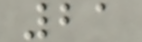21
